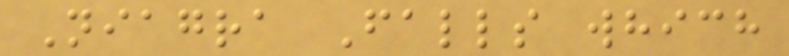Niagra Falls which
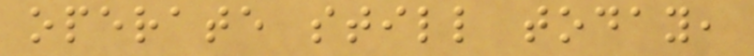operate still today,
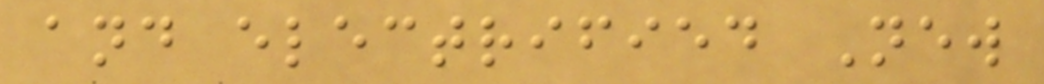and electrified New
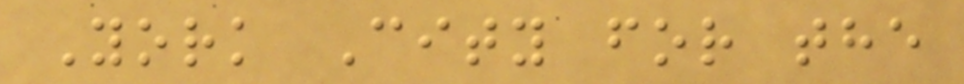York City for the
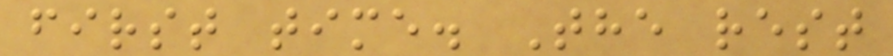first time. The rest
